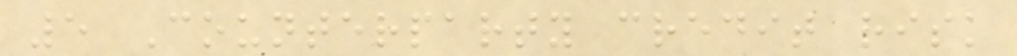5 Counterparty credit risk
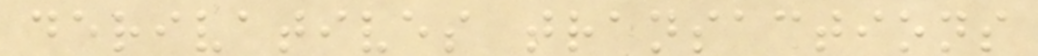derivatives transactions
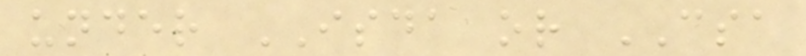under ISDA or CSA
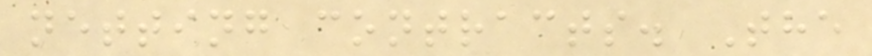netting contracts. The
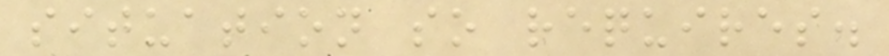situation so requires.
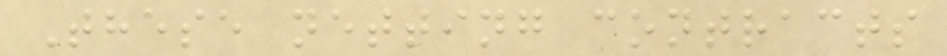These netting contracts
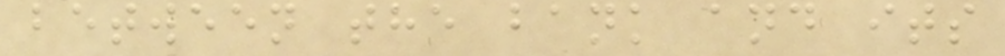between the bank and its
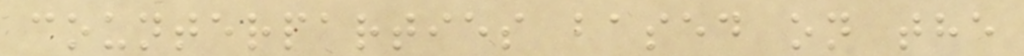counterparties based on the
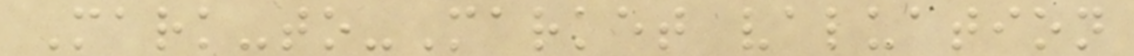Mark-to-Market valuation
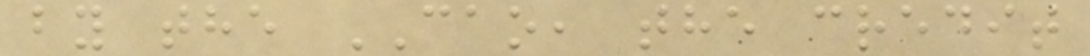by the CAO, the credit
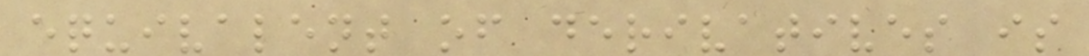equivalent of derivatives is
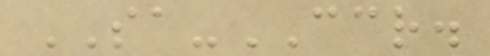SA-CCR.
